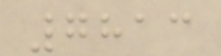7813
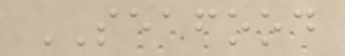SEAFOOD
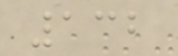132
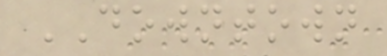DOWNTOWN
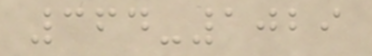364-1029
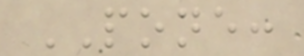PONE:
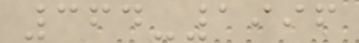364-1996
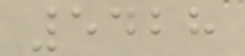5428
